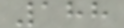188
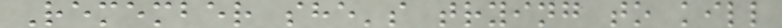Remember she's trying to kill
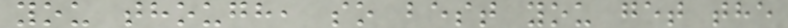you though, so best you get the
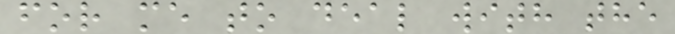for me to deal with the
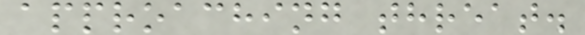approaching threat.
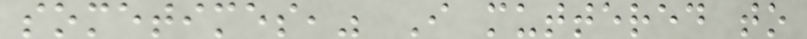sometimes," I muttered to
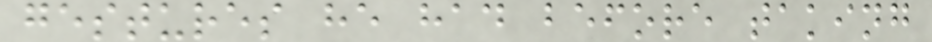gestures he had before taking
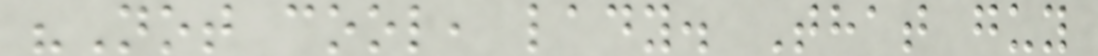"Not cool, lady. That guy
